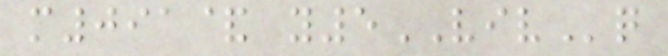m091& y5VIVq
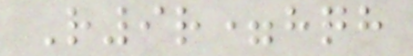R9r=hqh
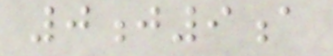0j9a
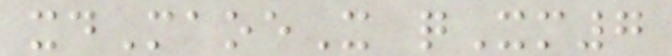xdMaoeX qXm7
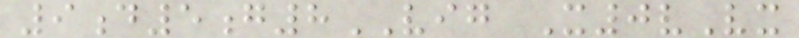9d5g8VIG X0vVx
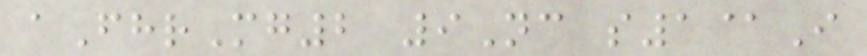aFhrMg2 9Nc s1@I
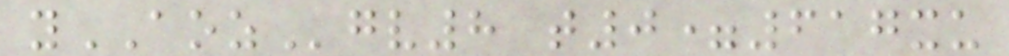yAOZgv8 t0=617xu
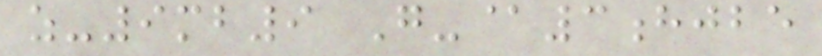z-9mb9 G-@3hjbe
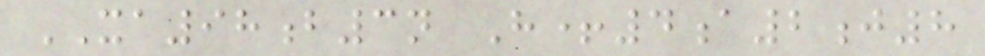XA98b3n H+4a2j8
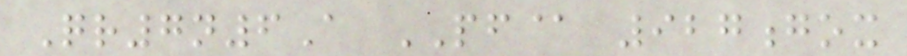Qr7n6A PF@ 927gox
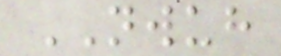NWUH
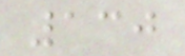130
